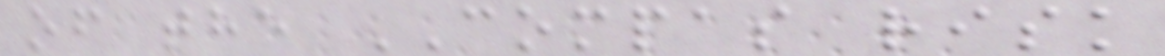of the COMPAS risk
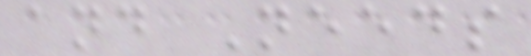and Needs
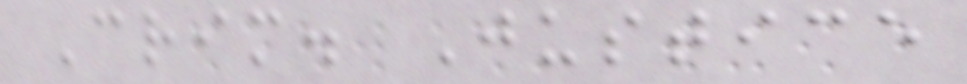Crim. Justice
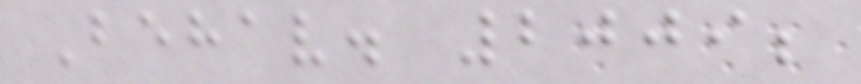Behav. 2009;
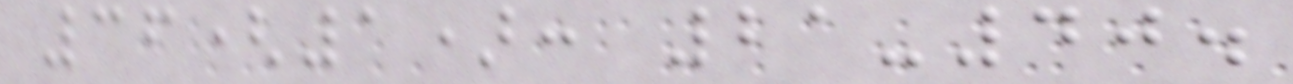36(1): 21-40.
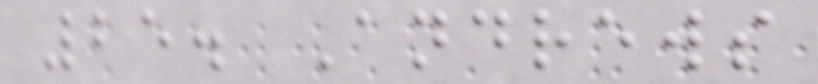25. Andrews
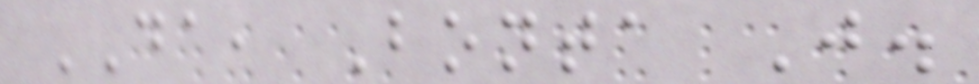DA, Bonta J.
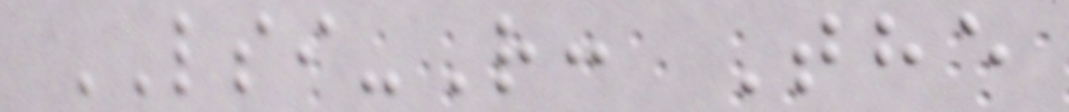LSI-R: The
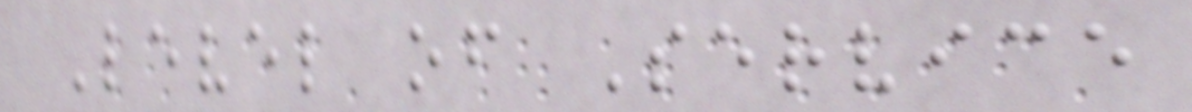Level of Service
